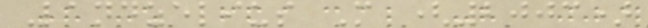Landzelius M (2003)
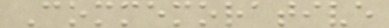Commemorative
